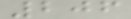206
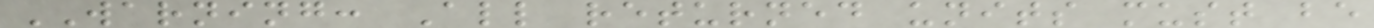WARNING: All returned units must be
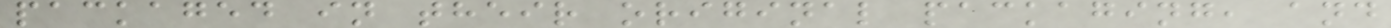packaged in their original packaging, and
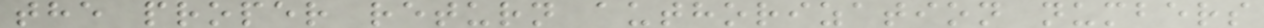the proper return authorization numbers
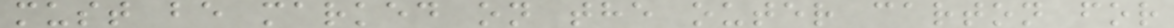must be marked on the outer carton for
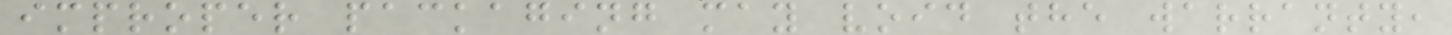improper packaging may void the warranty,
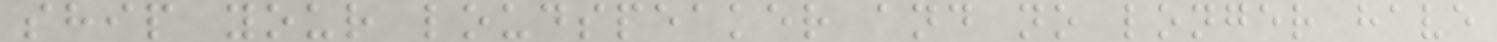ship your loudspeaker and no longer have
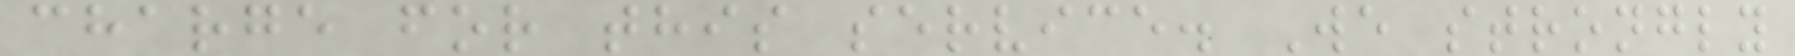charge for this service. We strongly
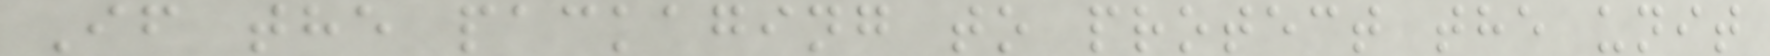If the packaging to protect the unit
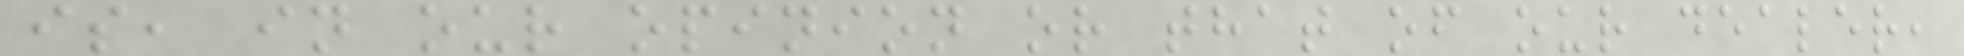is, in our opinion or that of our dealer,
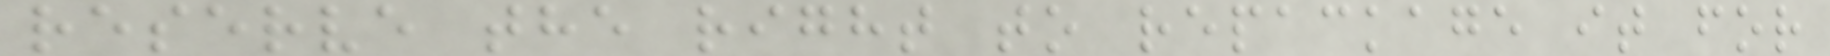reserve the right to repackage it for
